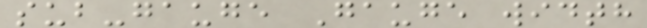sub-gauge Gauge width
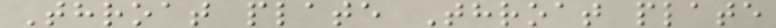Throat plate Throat plate
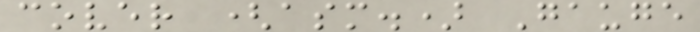cover (asm.) Gauge
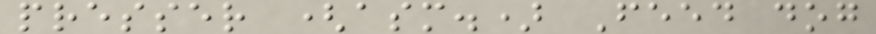presser (asm.) Feed dog
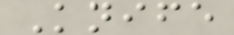Knife
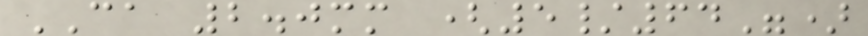CA 2.0mm (5/64")
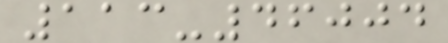113-46004
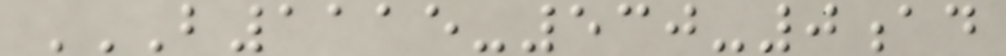B1115-530-0AD
